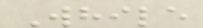While
